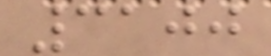3100
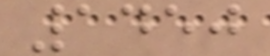1450
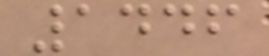1446
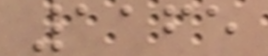1165
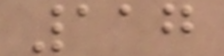117
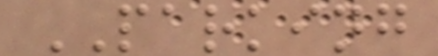PARKING
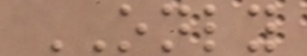ONLY
